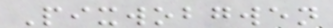Pixwobgwen
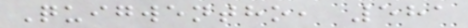Quigwentho, 581
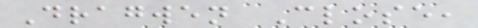Dragwen Close,
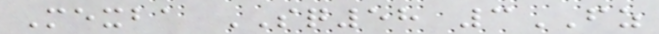Mexba SQ58 3FZ
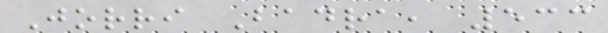Jorri Badra, 533
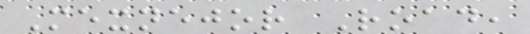Mexnejor Road,
